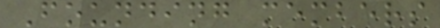Founding members
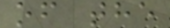of the
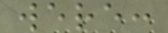were:
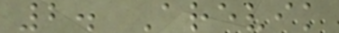2. Arevik
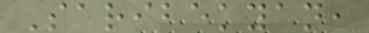Saribekyan,
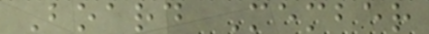Board Member
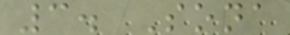3. Sona
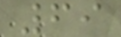69
